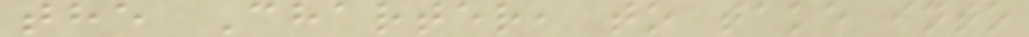the Charter, to take into
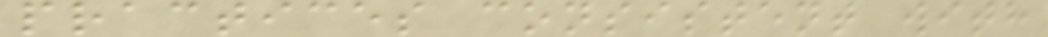practices consistent with
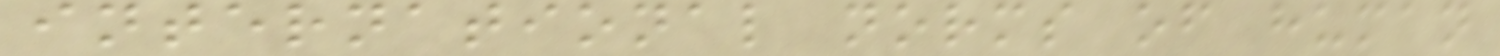international norms of human
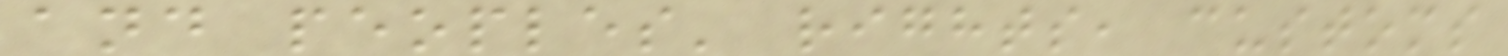and peoples' rights, customs
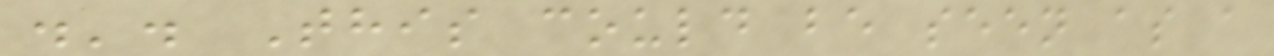.'. This could be seen as a
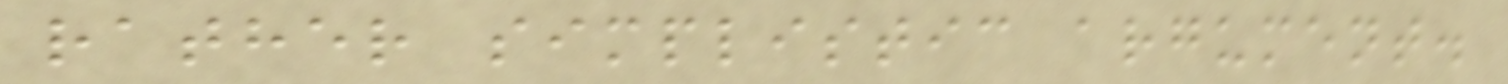rather simplistic argument.
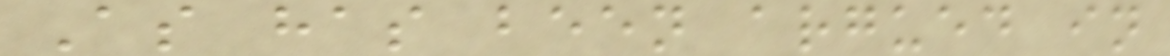As has been argued in
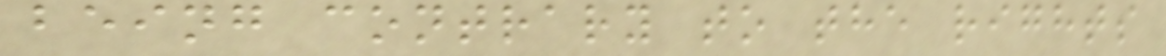being contrary to the rights
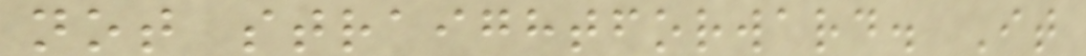not straightforward. It
